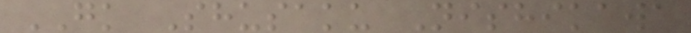GK Shusaku Nishikawa
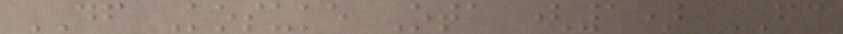DF Kosuke Ota (1) FC
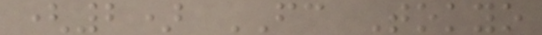(2) FC Tokyo
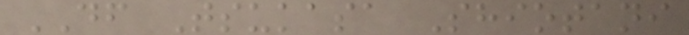DF Tsukasa Shiotani
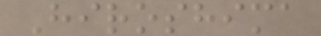Hiroshima
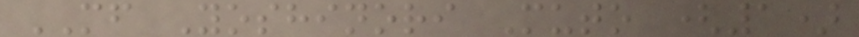MF Yoshinori Muto (1)
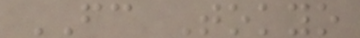FC Tokyo
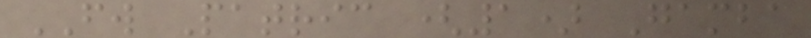FW Patric (1) Gamba
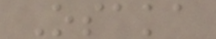Osaka
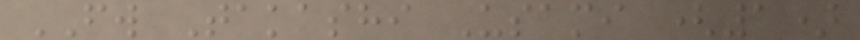FW Takashi Usami (1)
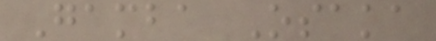Gamba Osaka
